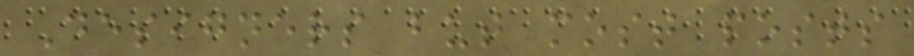Designers but most posts
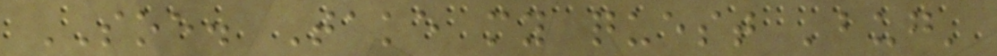SOE. Take my quest 'bug'
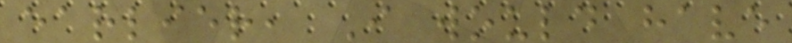earlier, I would have
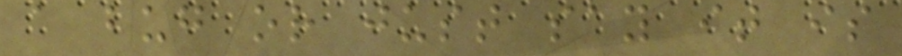a bug or just say it is
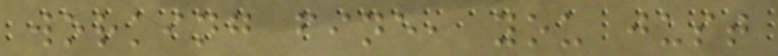working fine, you just
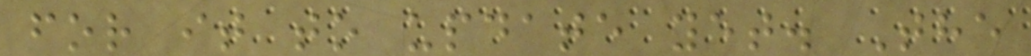for it to update yet. The
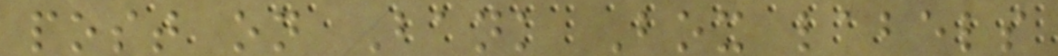post on Bank Box labels
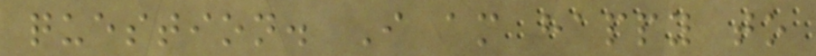question. I am happy to
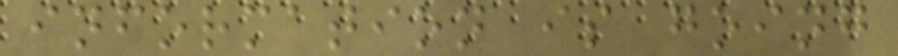information is going
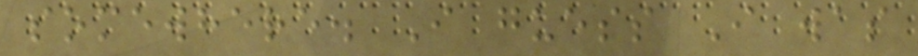somewhere. I guess I was
